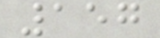157
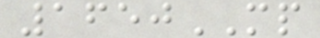1650MP
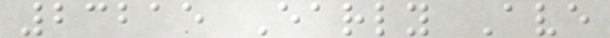23215 Early Ave
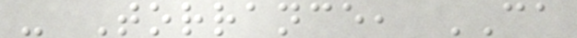- Torrance, CA
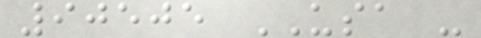90505 USA -
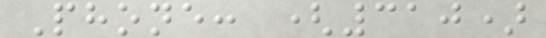Phone: (310)
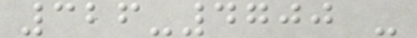326-4700 -
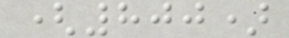(800)
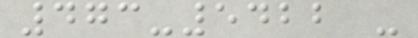473-5422 -
